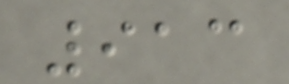913
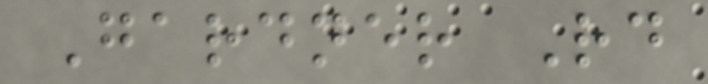Gardner Rd
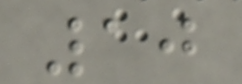10
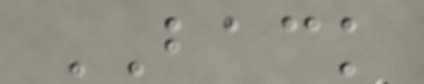BACK
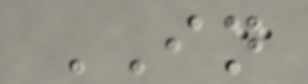IN
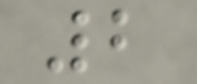2
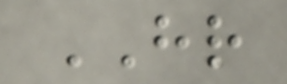HR
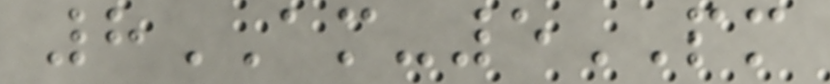8AM-5PM
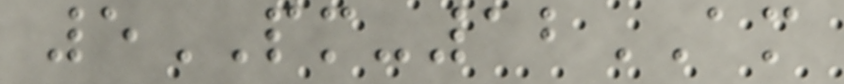5PM-12AM
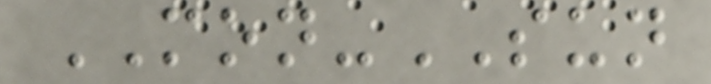MON-SUN
